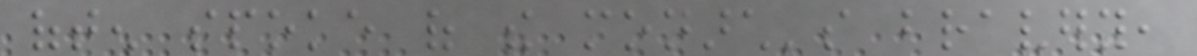often spoke of the monarch's bravery,
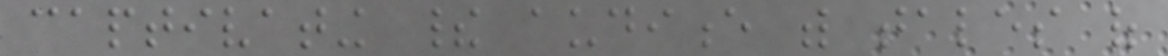captivating their audience with tales of
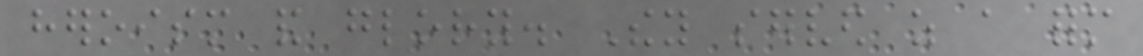heroism and glory. They served as a form
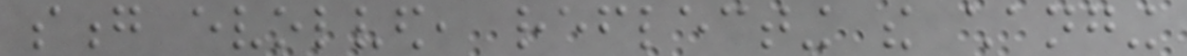song evolved, reflecting the changing
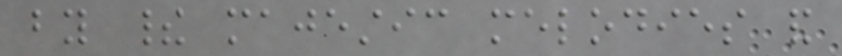by their majestic melodies and
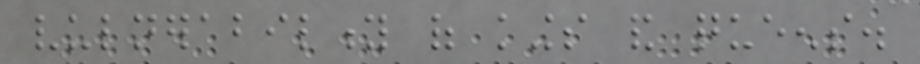vulnerability of kings and queens.
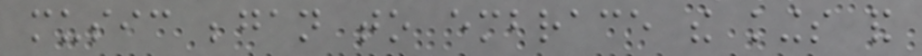music began to embrace the kings and
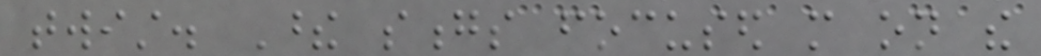twist. These songs focused more on the
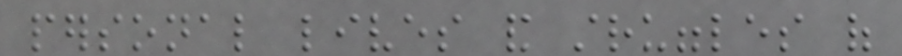personal lives and struggles of
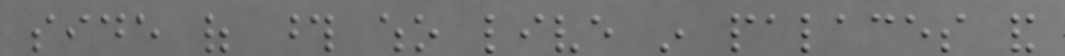side of those who live in palaces and
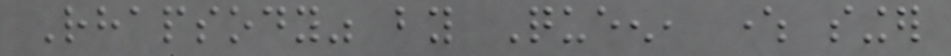Rhapsody" by Queen, where singer
